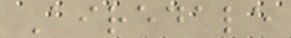Airedale
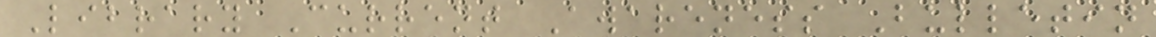Library Current Awareness Bulletin
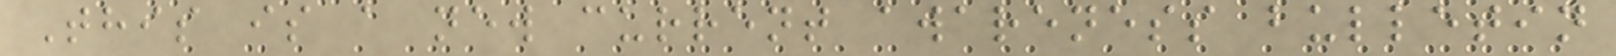This is a new current awareness bulletin
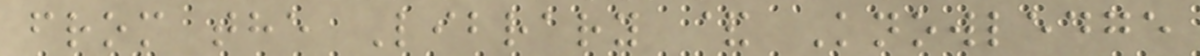from the Library & Knowledge
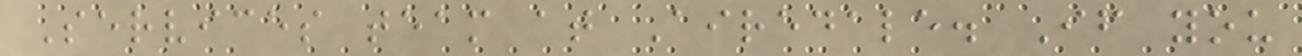Services team at Airedale. If you
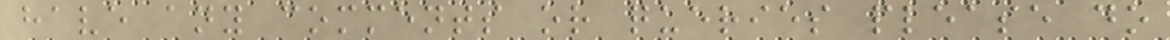have any comments or queries please do
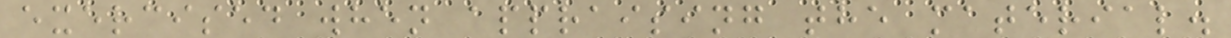exercised when appraising the material.
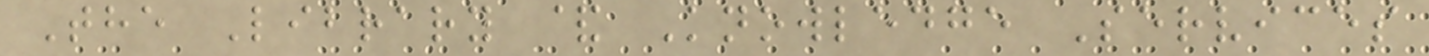The Library & Knowledge Services
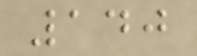140
